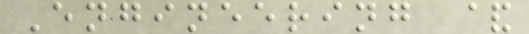Engineering &
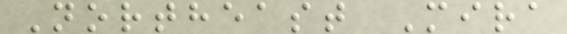Northeast Mira
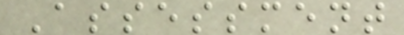Assessment
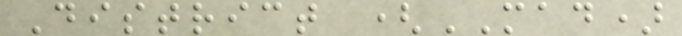District (MAD)
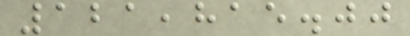121,815.00
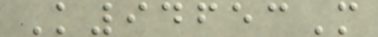K94653M
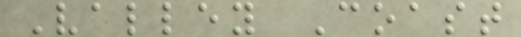Valley Coast
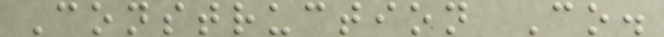Construction Co.
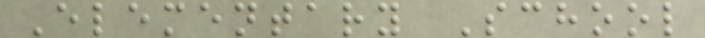Elementary School
